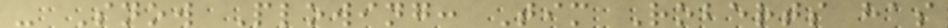- Snow Plowing: Tim Roberts has
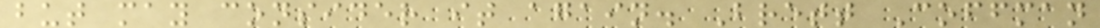but may consider it again. Brett Coffman
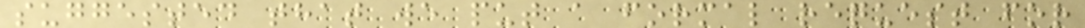suggested that we put a formal request for
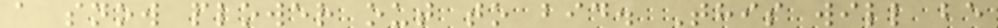a snow plower out to bid. This will be
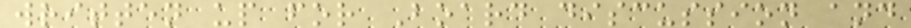written up for Board discussion and
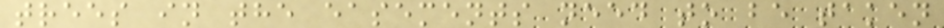trees in the easements need to be taken
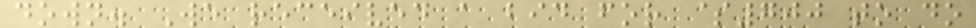down. We received a bid for $700 to do
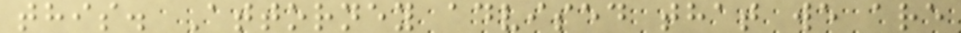this. Attorney advised that we are
